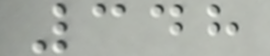348
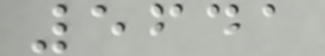5641
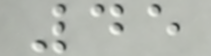45
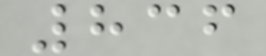836
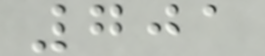701
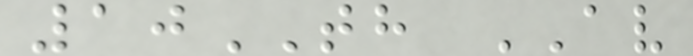10TH AV
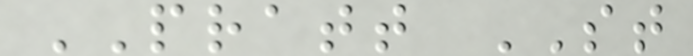PRATT ST
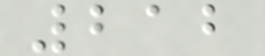212
